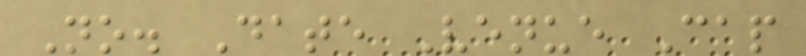No. Date Venue Cap
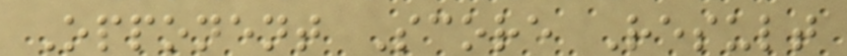Opponent Score Result
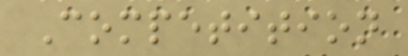Competition
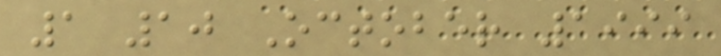1 10 October 1999
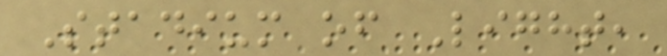Stadium of Light,
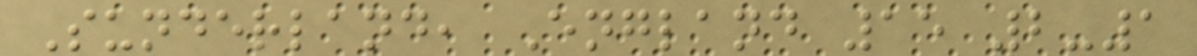Sunderland, England 15 2-1
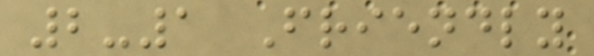2-1 Friendly
